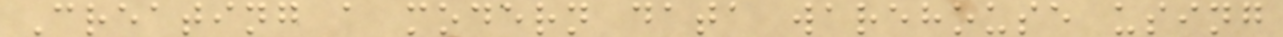Creating a modern data warehouse using
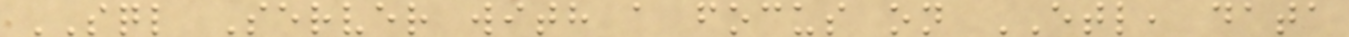SQL Server with a focus on ETL, data
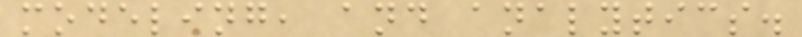modeling, and analytics.
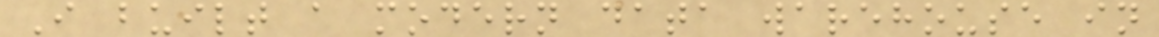I built a modern data warehouse in
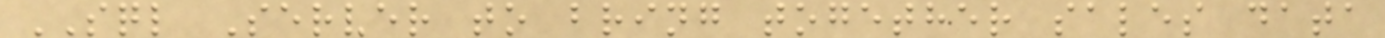SQL Server to bring together sales data
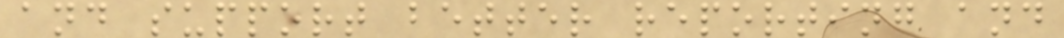and support better reporting and
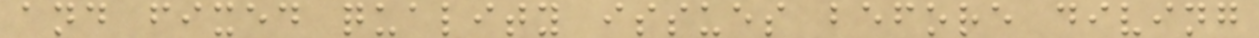and fixed quality issues before diving
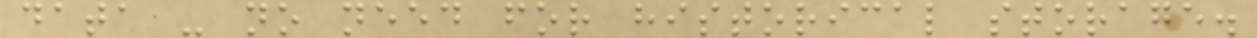data - no need for historical storage.
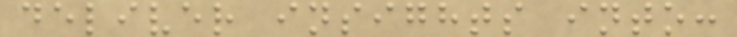deliver insights into:
